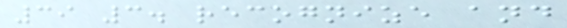39 3. recognize and
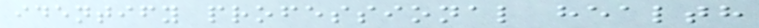identify professional health
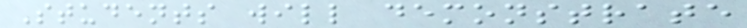Students will demonstrate
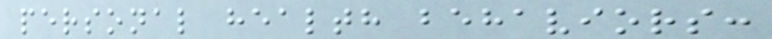personal health behaviors:
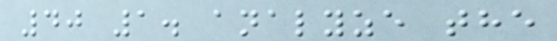40 1. analyze the
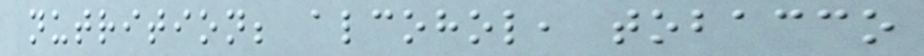nutrition; alcohol, tobacco
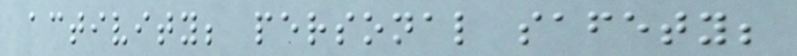activity; personal safety;
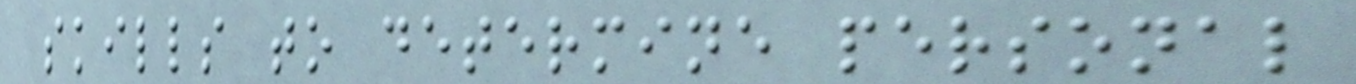skills to determine personal
